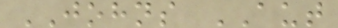JOHNS AUT
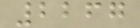2267
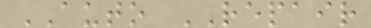AUTO REPAIR
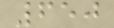650
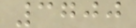3700
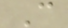C
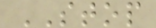STOP
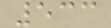533
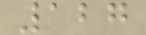127
